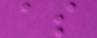as
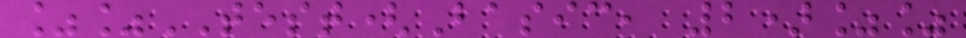%%TEST(Basic, 2)%%
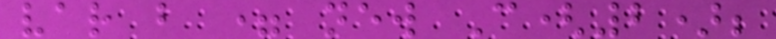var b = new C(2);
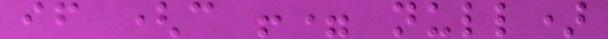if (c != null)
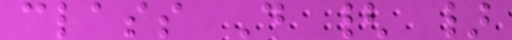class D { }
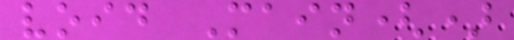void Main()
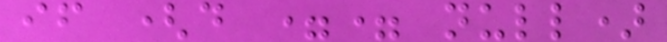if (d == null)
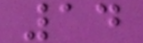14
